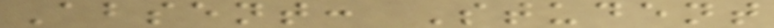Absent: Student
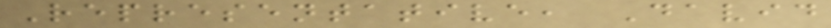Representative, David
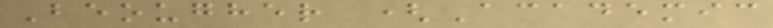Beougher (Academic
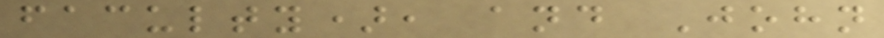faculty), and John
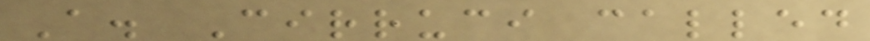A. Cirruci called
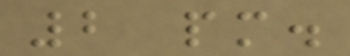2 pm.
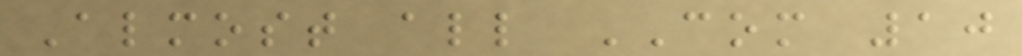Almost all COM 10
